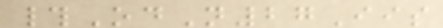#OdN27Iis
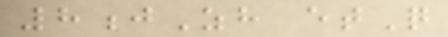8jZh etQ
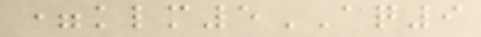=klm5AQ9
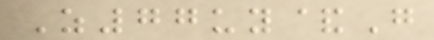Z77uy&G
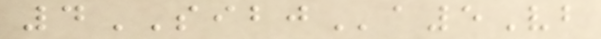4SIBJa5Vb
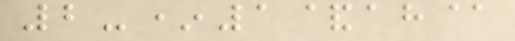2-*1&ah@
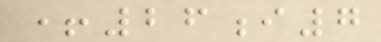+26i7
